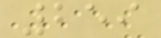259
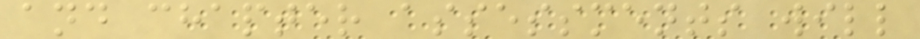and chapter assessments will
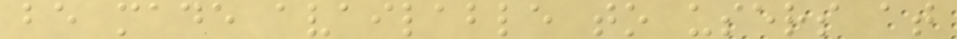be made available to users at
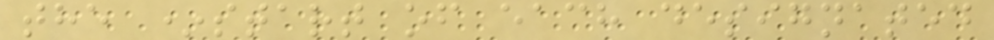the *start of each designated
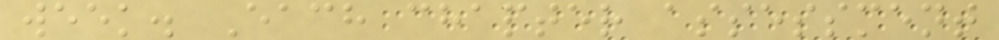week. Each chapter assessment
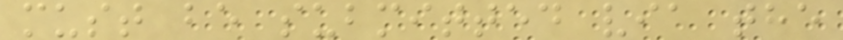must be submitted via the
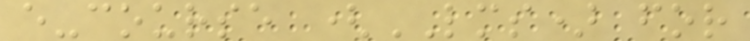e-course (LMS) for
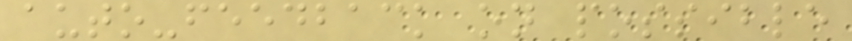auto-feedback on possible
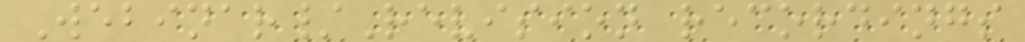Webinar/Revision recordings
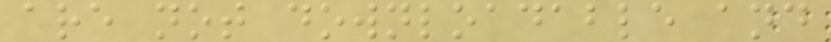are not downloadable and
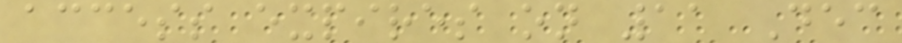access expires on 11 Dec
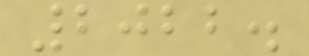2022.
